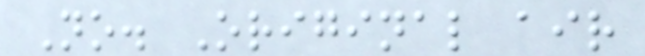No. Original air
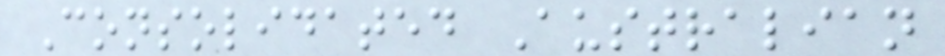Consolidated Australian
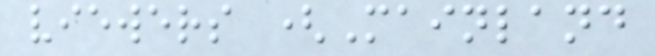viewers (Mainland
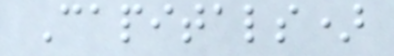Capitals)
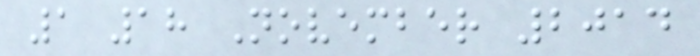1 18 November 2014
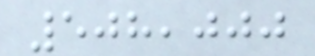508,000
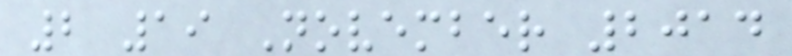2 19 November 2014
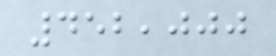452,000
